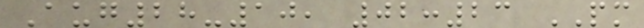Aug28-10, 02:23 PM
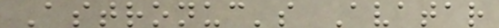Astronuc's Avatar
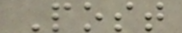Post
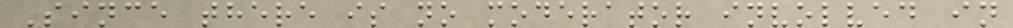Since there is no moderator involved in
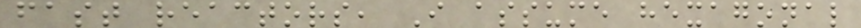fast reactors, I assume hexagonal
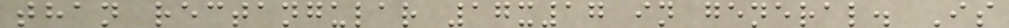than rectangular 17x17 in general. Is
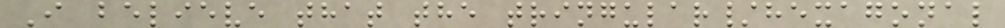I believe that the tringular/hexagonal
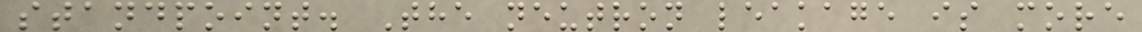standpoint. The neutron leakage is more
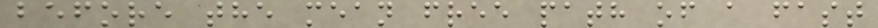before the mean free path of a fast
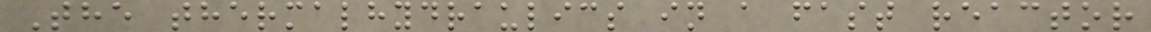The thermalhydraulics in a fast reactor
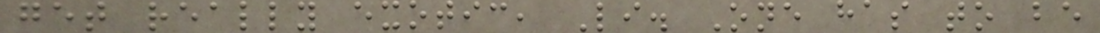get really exotic, Li. One has to be
